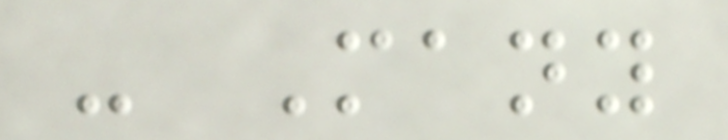- Many
